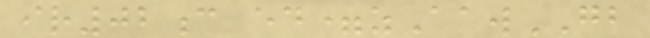ir02c ed=zAawGB
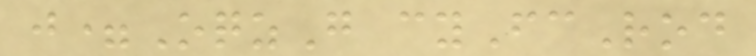j=OqzG cyFcRod
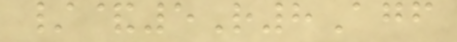/&5R8Agf
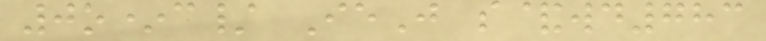0o*c/ IeJ s&wd783
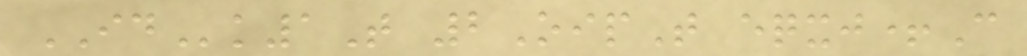IDk1T 2OipT eqxj+C
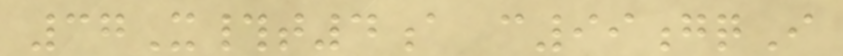37X#t4a c99gqI
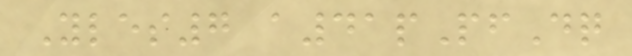Yles7 a41pPfDq
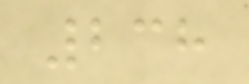238
